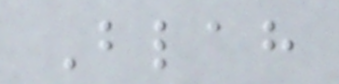Blah
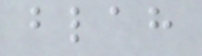blah
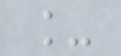_
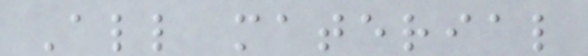All material
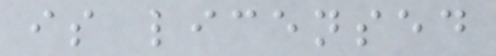is licensed
